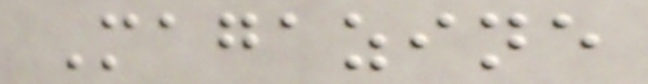Magazine
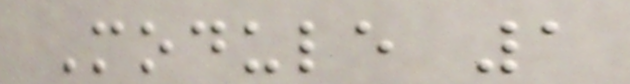Module 1
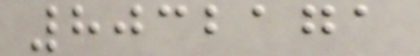8032171
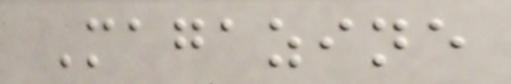Magazine
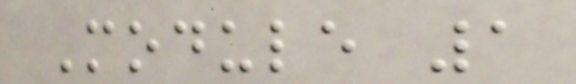Module 1
